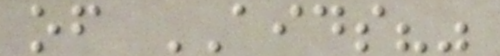of AIDS?"
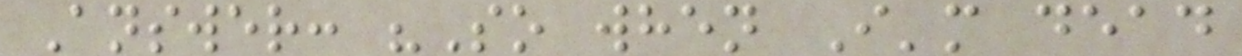Answer: "So when I'm dead
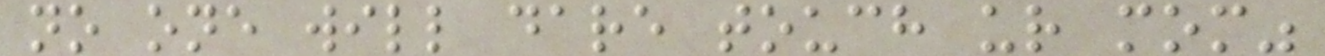no one will dare touch ur mom"
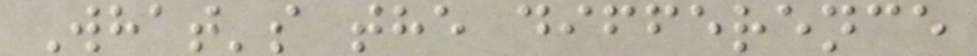What's the difference
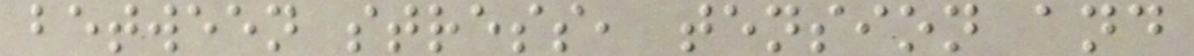between stress, tension and
